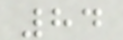84
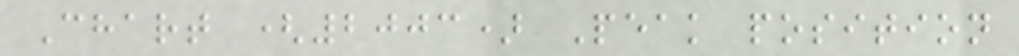Chart (2003) Peak position
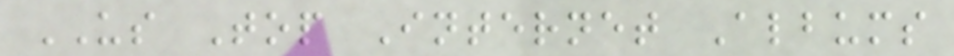US Top Internet Albums
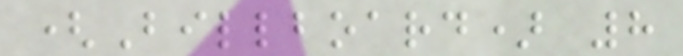(Billboard) 8
